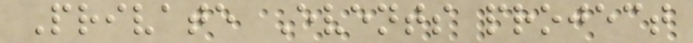Private Events project
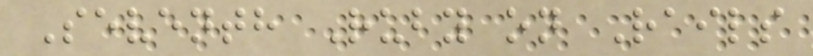Seventh Ruby on Rails
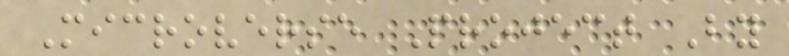Microverse Project By
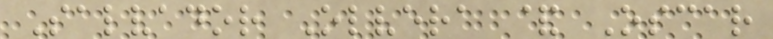Salvador Olvera & Oscar
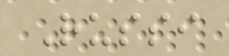Russi
